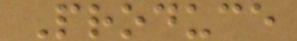Produce
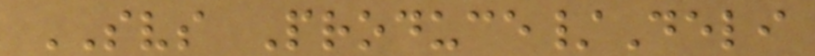SVS Produce/Deli
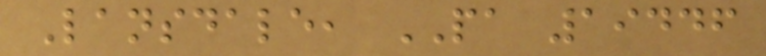Lansdale, PA 19446
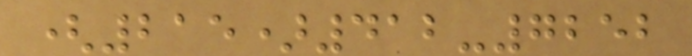(215)412-7252
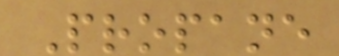Propane
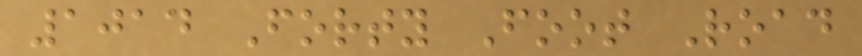1014 Forty Foot Road
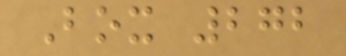Box 272
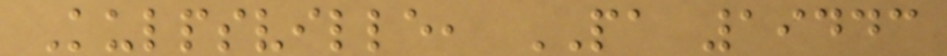Kulpsville, PA 19443
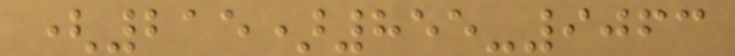(215)855-9063
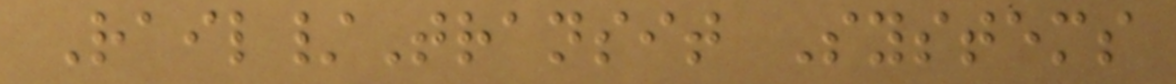Rail/Transit Systems
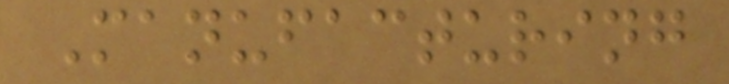Manufacturing
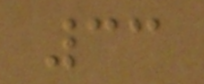33
